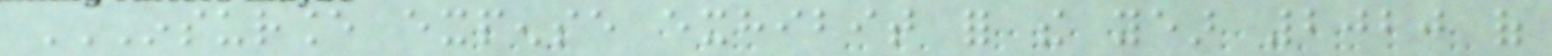INSURANCE EXPENSE EXHIBIT FOR THE YEAR 2020 OF
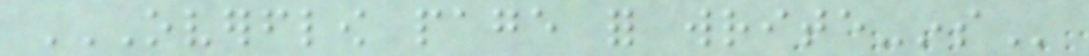OVERFLOW PAGE FOR WRITE-INS
